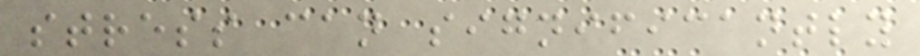stress can significantly
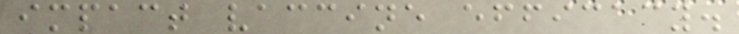impact vaccine efficacy.
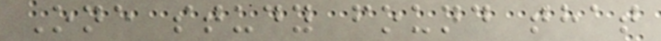One study found that
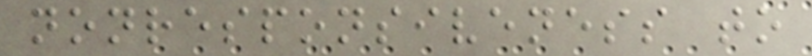nonresponsiveness to
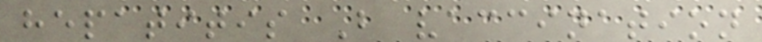hepatitis B vaccination
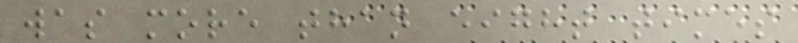was more than eight times
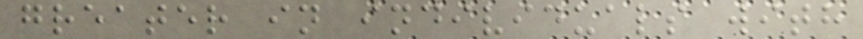greater in individuals with
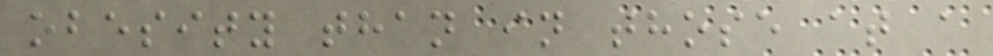obesity than in those at a
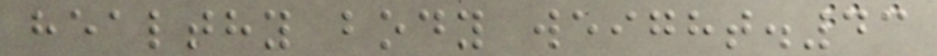healthy body weight.43
